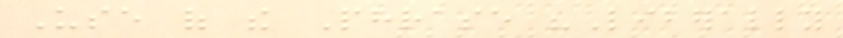Use of the Phrase "Liberally
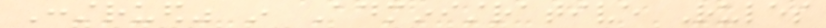Construed" in Administrative Rules
